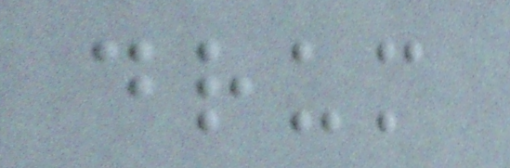drum
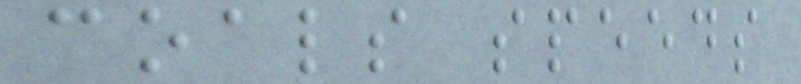coals speeds
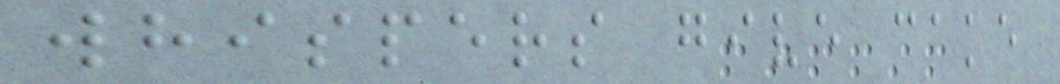whispers give cake
